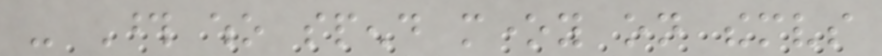- Those who spend money on themselves
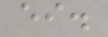either.
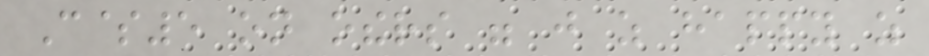C$5 on others were just as happy as
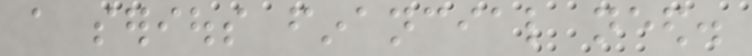a serious financial need.
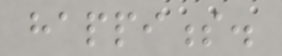happiness.
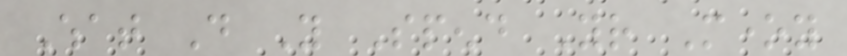What Do You Spend Your Money
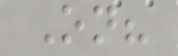On?
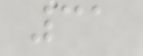31
